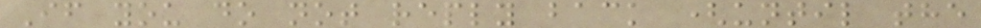If you do not reply back (until the
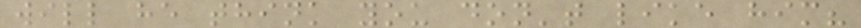will he think you don't like him?
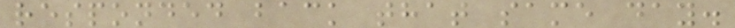responded back that same day.
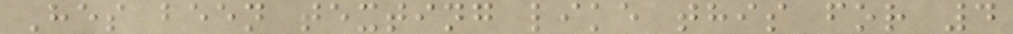Hes been texting like this for 4
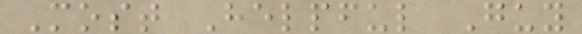Most Helpful Guy
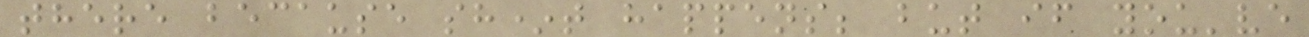there because sh*t happens; but if you've
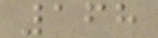168
